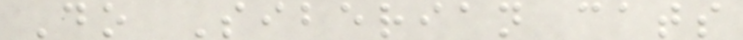Do Siberian cats
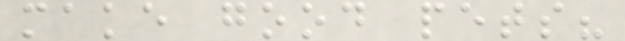make good pets?
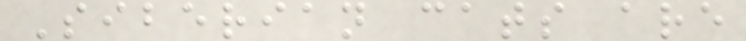Siberian cats are
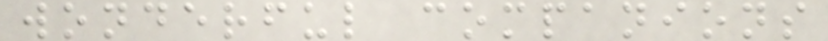wonderful companions
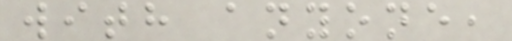with anyone,
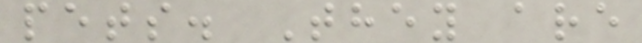pets. They are
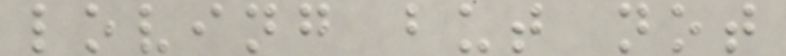loving but not
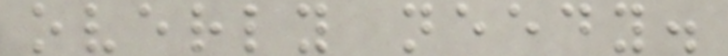overly needy.
